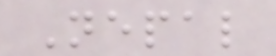Nepal
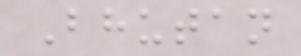Bhutan
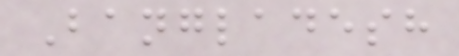Bangladesh
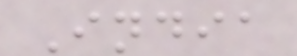India
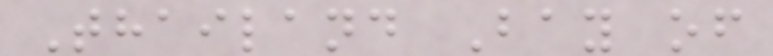Thailand Bay of
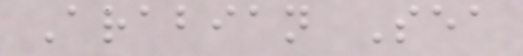Arabian Sea
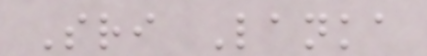Sri Lanka
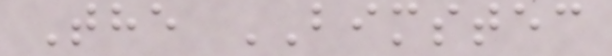The BIMSTEC
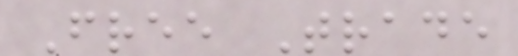Free Trade
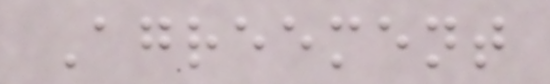Agreement
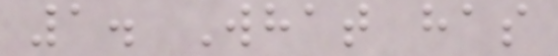1. What has
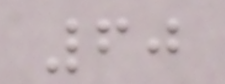60
